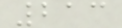213
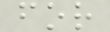for
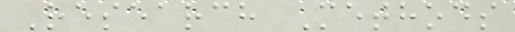Research Methods
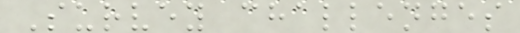Survey challenges
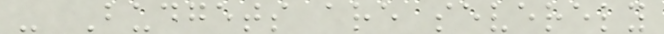- Budgets are severely
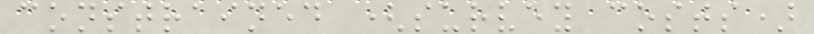constrained (survey costs)
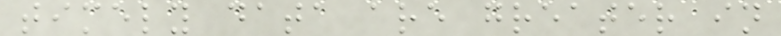timely data are greater in
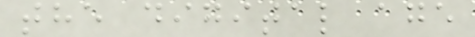the digital age
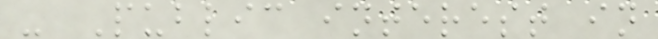- Public interest in
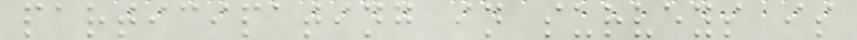participating in surveys is
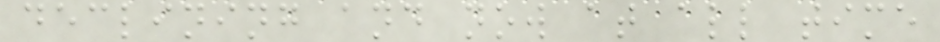declining and now at all time
